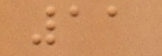11
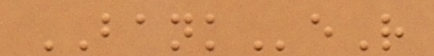BANKeR
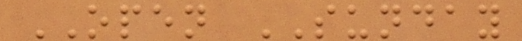OPEN SUNDAY
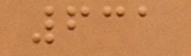631
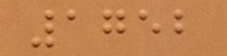1752
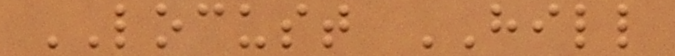LOCUST HILL
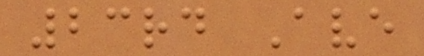23rd Ave
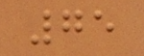75
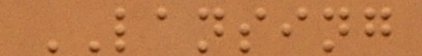LANSING
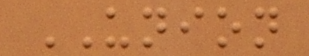UNION
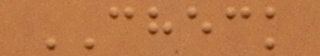CHECK
